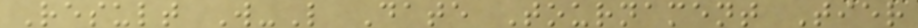Result W-L Date Tournament Tier
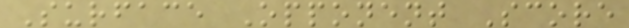Surface Opponent Score
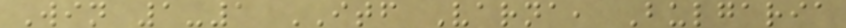Win 1-1 ITF Varna, Bulgaria
